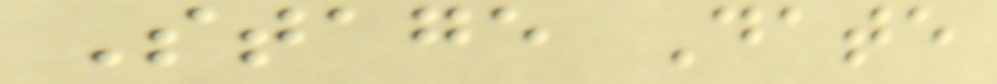Stage Date
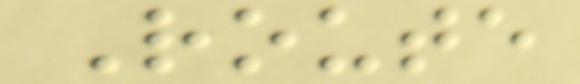Route
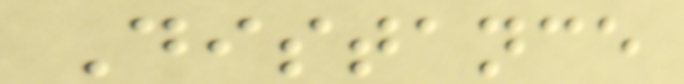Distance
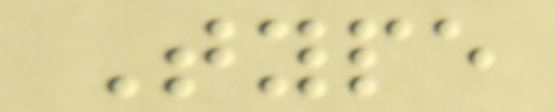Type
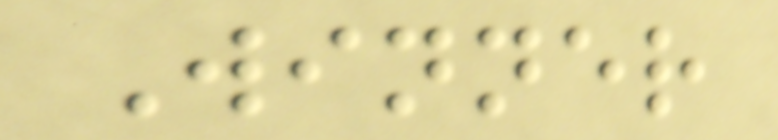Winner
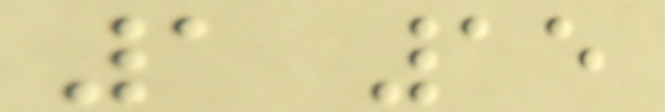1 15
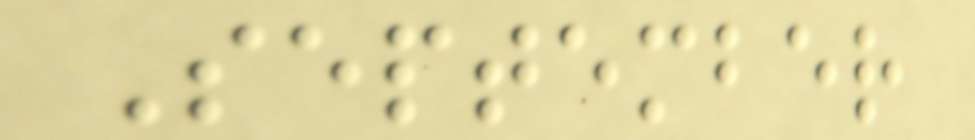September
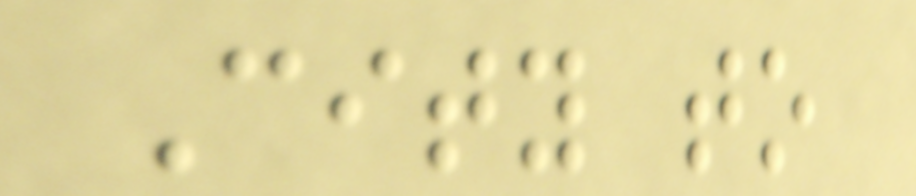City to
